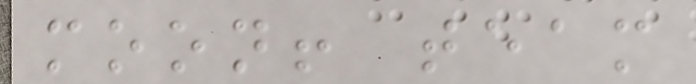moon! team
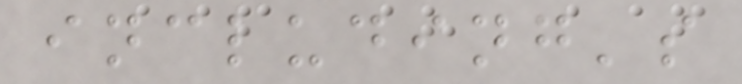including's
